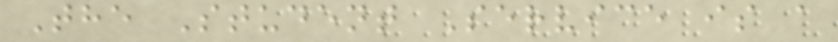The Student Service is a
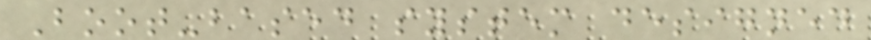Boot-based system designed
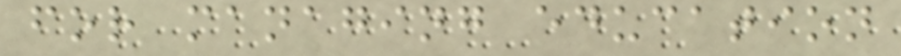for managing education
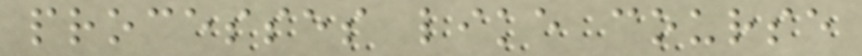processes like course
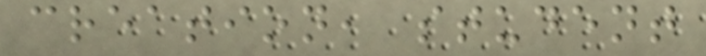creation, student
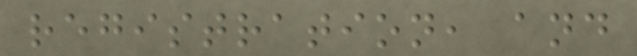registration, and
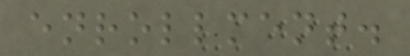enrollment.
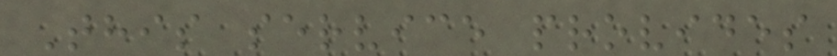This service provides
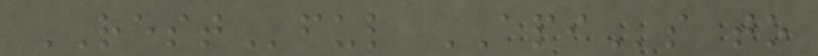RESTful APIs to
